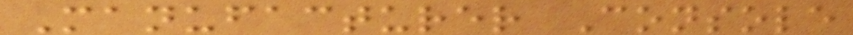Manufacturer Console
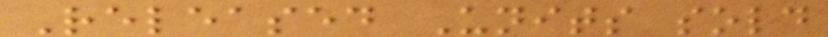Released Units sold
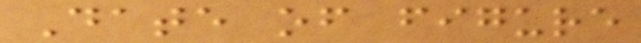Date of figure
